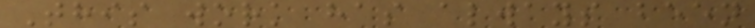This work has always been
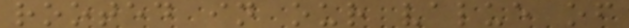rooted in our value of
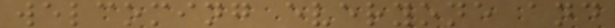welcoming everyone and
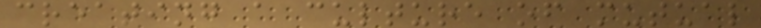creating a culture of mutual
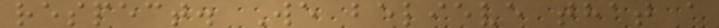respect. We believe that a
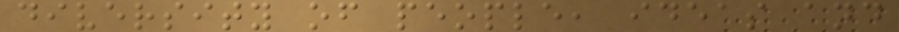diversity of people, ideas and
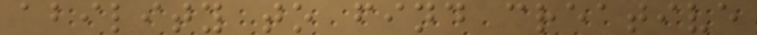ability to find creative
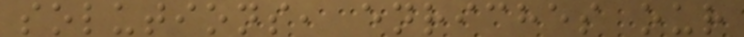solutions, enriches our
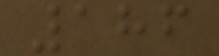186
